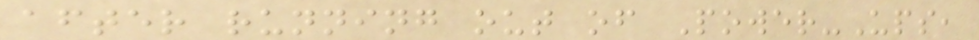after running out of Power-Ups,
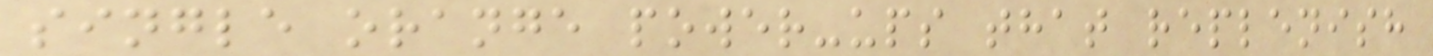single orange power-ups that replenish
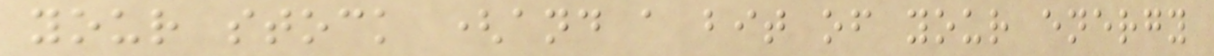your stock (and a bit of your energy
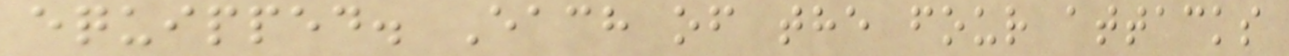equipped. Each of the four attacks
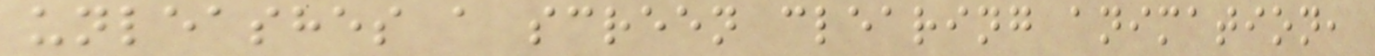unleashes a screen clearing animation,
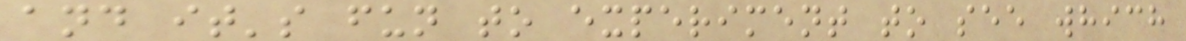and it's fun to experiment to see which
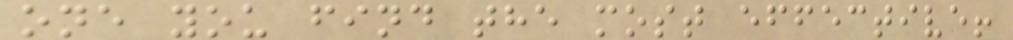one you find the most effective!
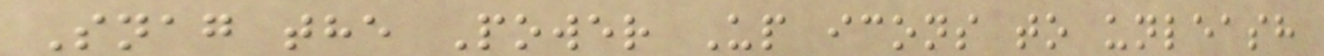Snag the Power Up icons to unleash
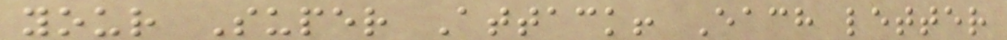your Super Attack! Each letter
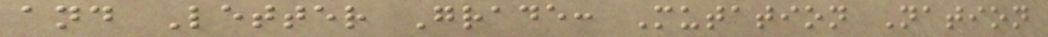and Letter Grade: Mutation Nation
